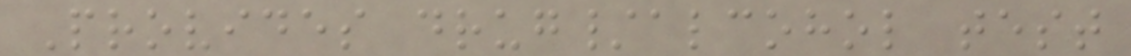Provides drug/alcohol test
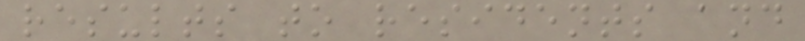results to residents and
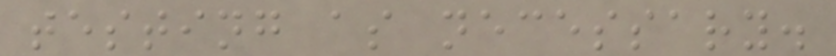testing as necessary.
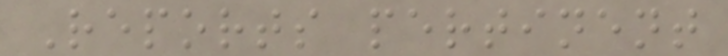Reports pertinent
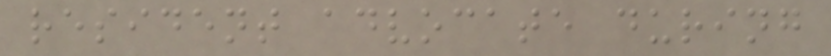resident advocate during
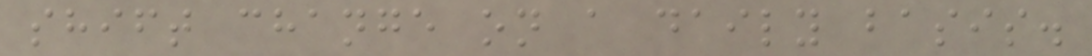shift change on a daily basis.
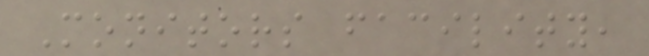Monitors facility,
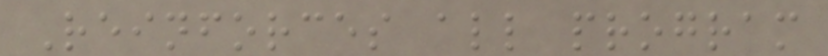Reinforces all program
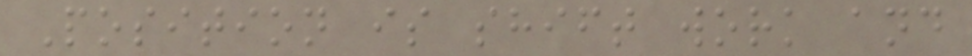Position is shift work and
